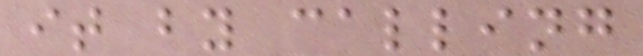it by calling
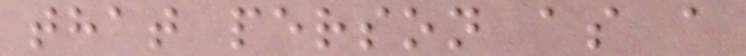that person as a
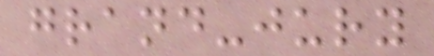grand-jury
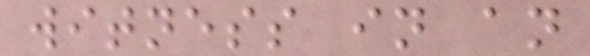witness in an
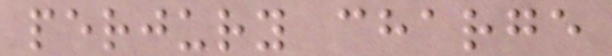perjury charge
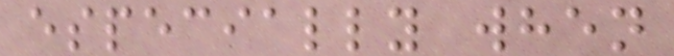especially when
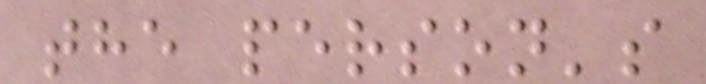the person's
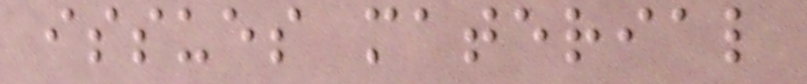issues material
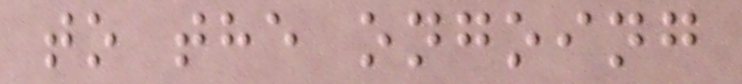to the ongoing
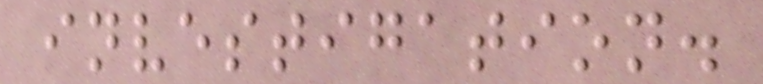investigation.
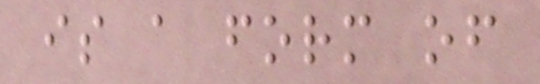is a form of
